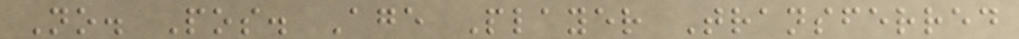No. Pos. Age Player Transferred
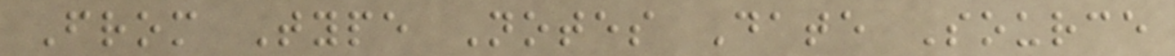From Type Notes Date Source
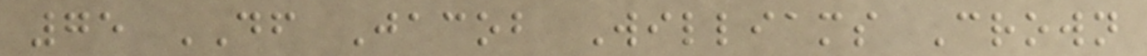75 DF Jacob Williams Crown
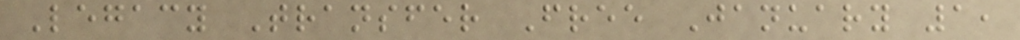Legacy Transfer Free January 1,
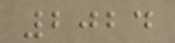2024
